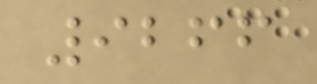9266
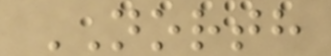NORTH
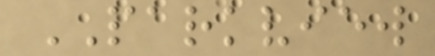PARKVIEW
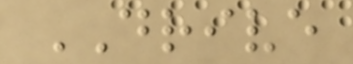DRIVE
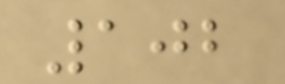102
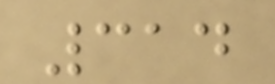314
